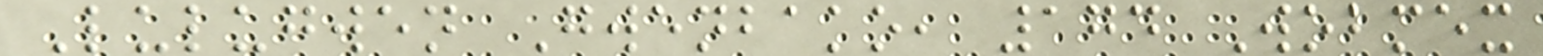Lulugwen Gwenbako, 174 Wobmex
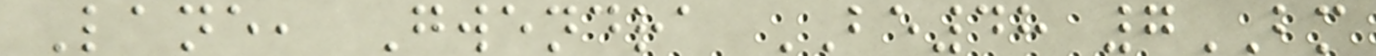Lane, Gwendra BE48 7BM
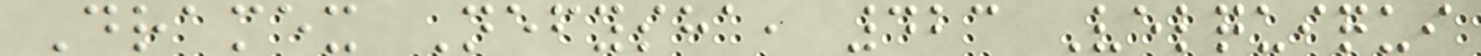Dramex Nefysha, 423 Velquiqui
